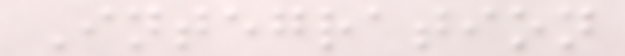Integration
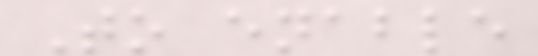To enable
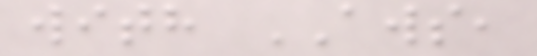with AWS,
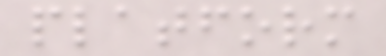platform
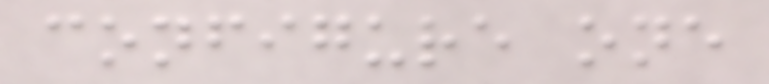configure one
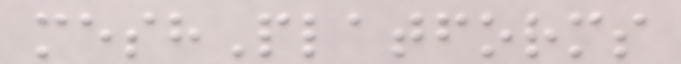meshPlatforms
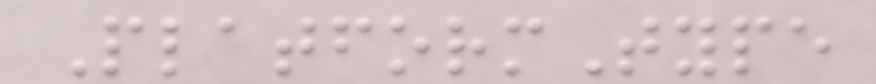PlatformType
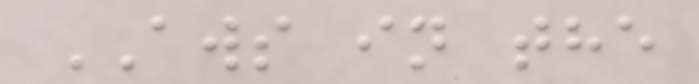AWS in the
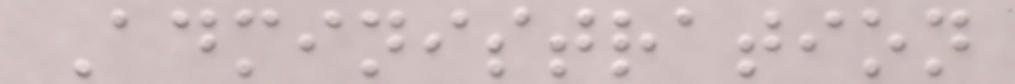Administration
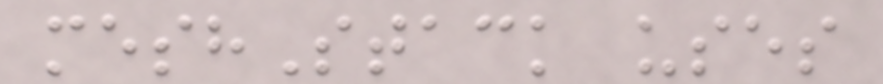meshStack uses
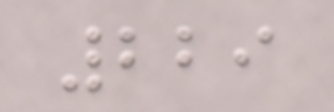229
